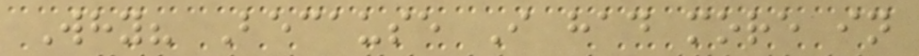Why? Because I had more in
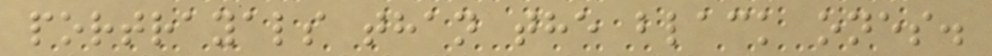portrayals than the black ones.
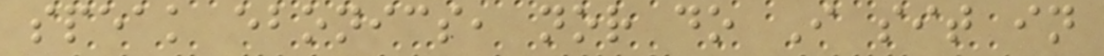speak ebonics, nor do I sit in
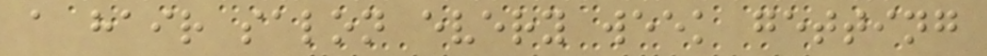a hair salon every week getting
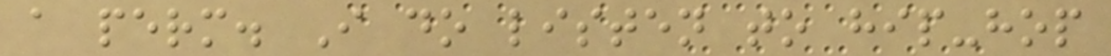a perm. I do listen to hip-hop
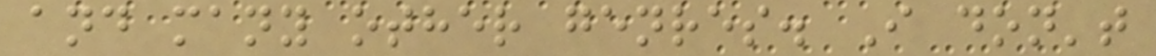and many other genres. I don't
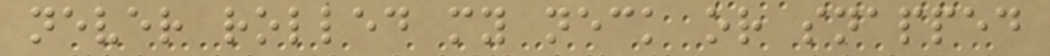never rolled my neck or snapped
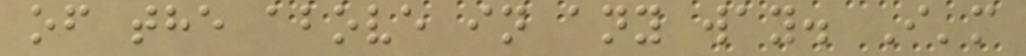of the above in any way. I'm
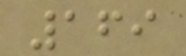169
